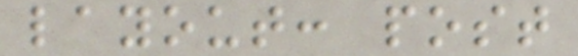layout: post
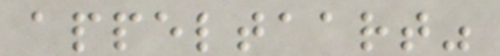appeltaart"
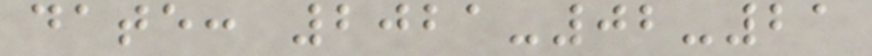date: 2021-02-21
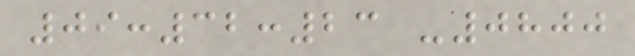09:32:23 -0800
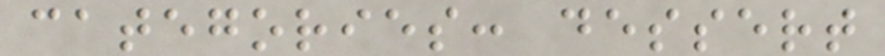categories: dessert
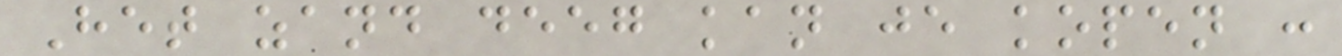Het zand deeg kan je kopen :
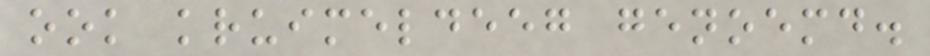ook kruimeldeeg genoemd.
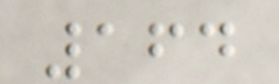164
